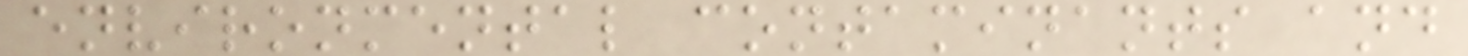environmental contaminants and
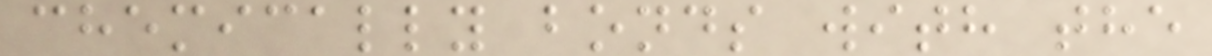chemically bonds with the
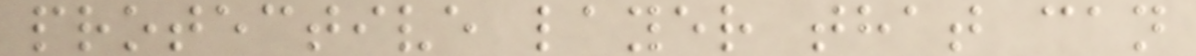protective layer that can
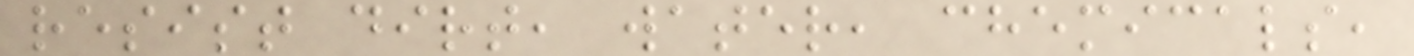resist dirt, water, chemicals,
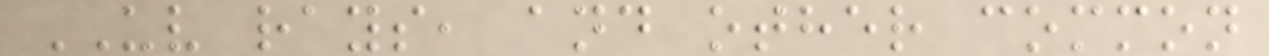UV rays, and other common
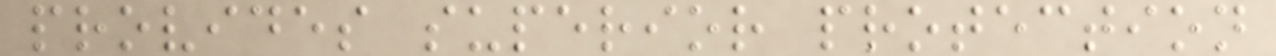provides superior protection
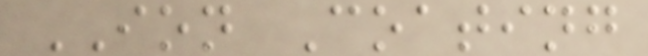ION Coating
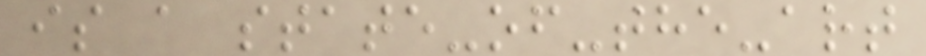is a state-of-the-art
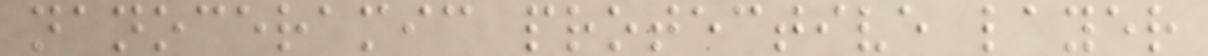nanoceramic protective layer
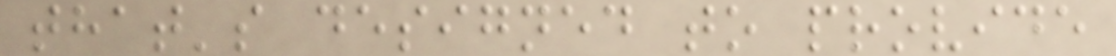that's designed to provide
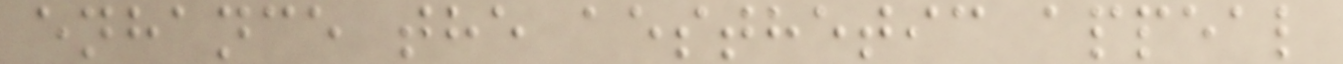enhance the aesthetic appeal
